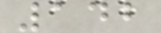142
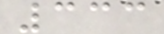333
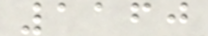1160
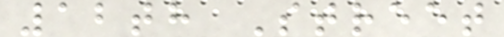12th Street
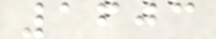1603
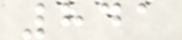841
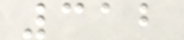312
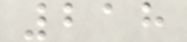218
